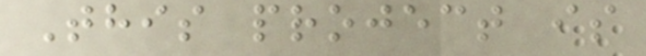This project is
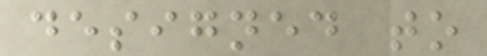designed to
